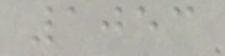1053
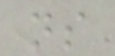ns
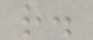r.
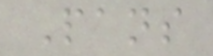Pans
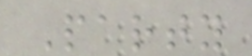Party
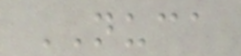NUCA
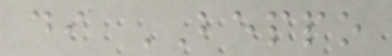di BEPPO
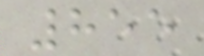855
